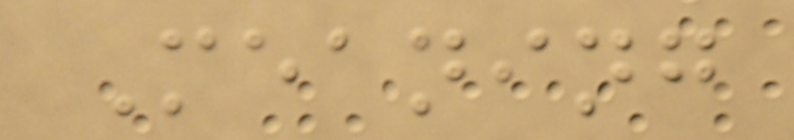Meaning
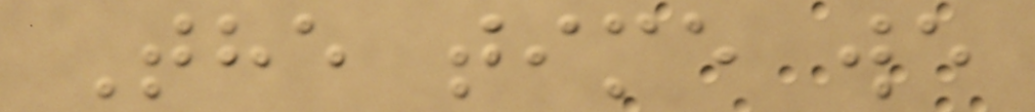The time we
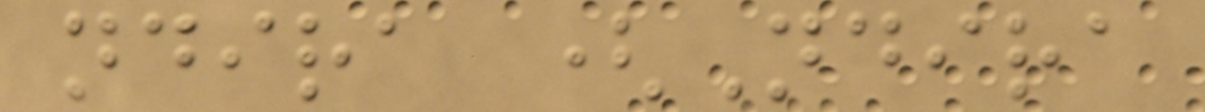ndira (Ndira
